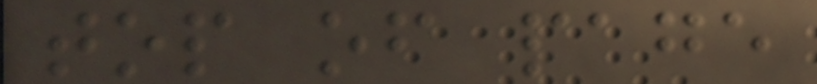top of page
